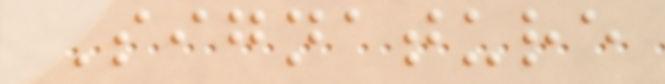Signature
